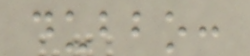dubbo:
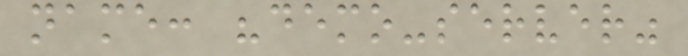name: "demo-server"
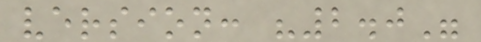version: "2.0"
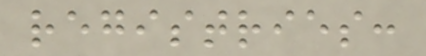registries:
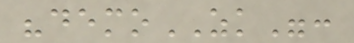"demoZK":
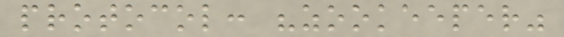protocol: "zookeeper"
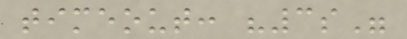timeout: "3s"
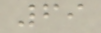69
